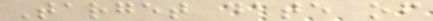Target date of
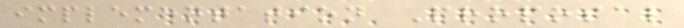implementation Proposal
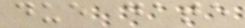due date
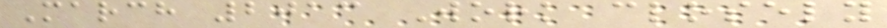March 2013 Work closely
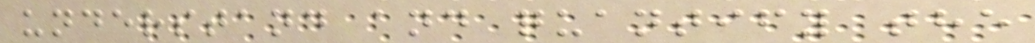understand and quantify the
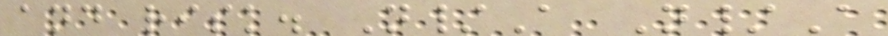and risk. N/A N/A
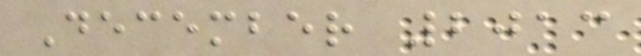December 2013
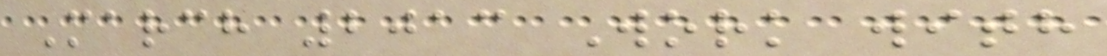March 2013 Work with
